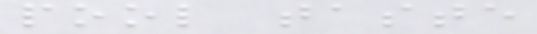pool taste
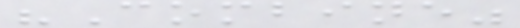"Combine"
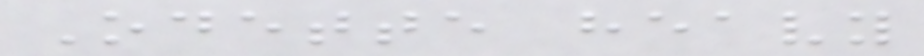Odette heavy
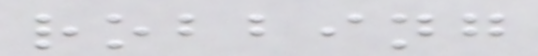robbing
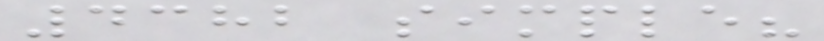4382 simple?
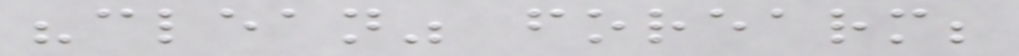"clean" forearm;
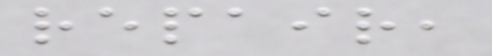repair,
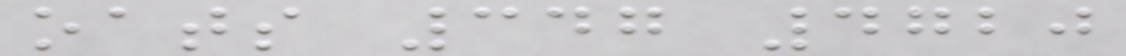oats 347 4720
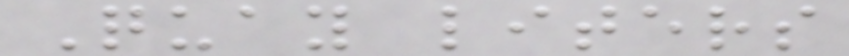Quay liters
